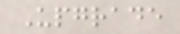Upgrade
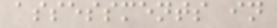assessments in
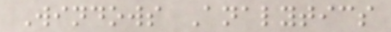Windows Analytics
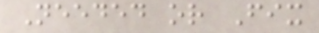Needed or Fix
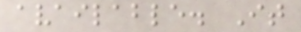available. It
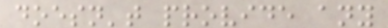doesn't provide any
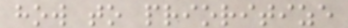how to prioritize
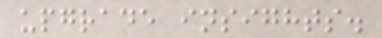upgrade insights.
